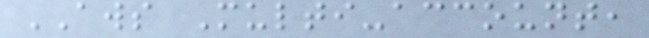AWS Multi-account,
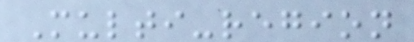Multi-region
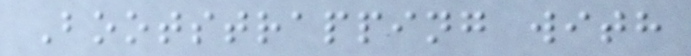Bootstrapping with
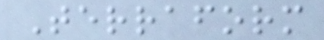Terraform
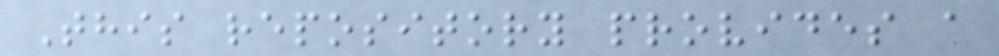This repository provides a
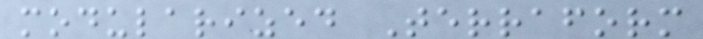modularized Terraform
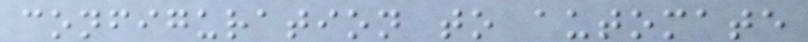configuration to automate
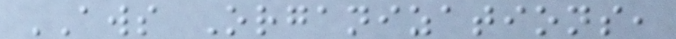AWS Organizations,
